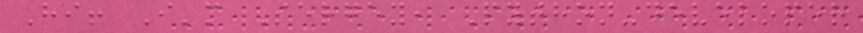Hi! I'm Sergey, Python-developer
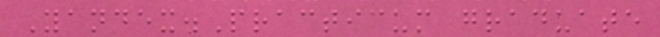Yandex.Practicum graduate
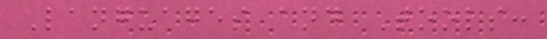Languages and Tools:
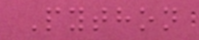Python
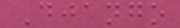Django
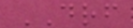DRF
